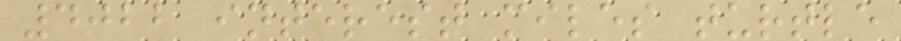4022 interest miles turtle
